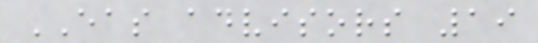EAS advisors 19
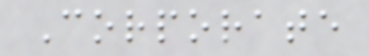Corporate
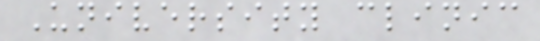University clinic
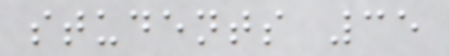students 35
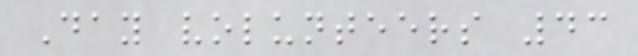Day volunteers 43
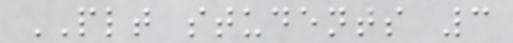PLT students 3
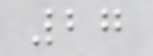27
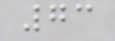73
